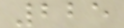225
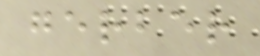gerber
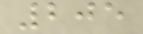205
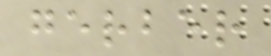gerber
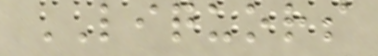LIQUORS
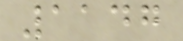1147
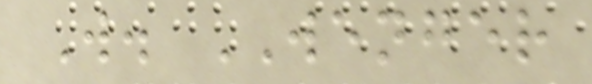W. WENGER
